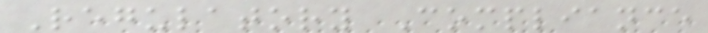Regulatory Compliance
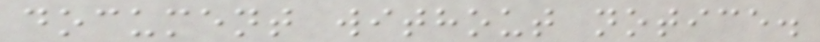document without notice.
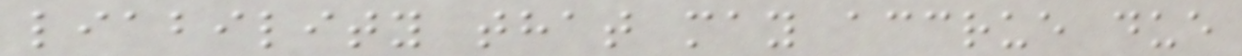liability that may accrue due
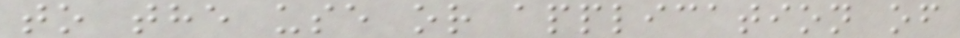to the use or application of
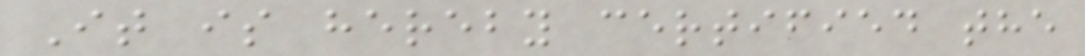It is hereby certified the
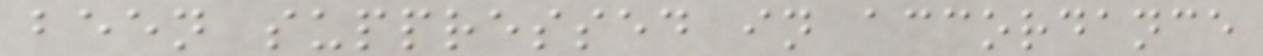been suppressed in accordance
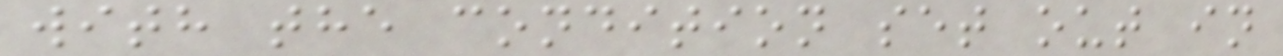with the condition set out in
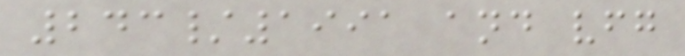243/1991 and vfg
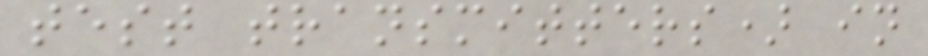test transmitters) in
